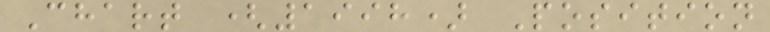Chart (1998) Position
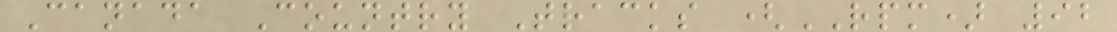Canada Country Tracks (RPM) 92
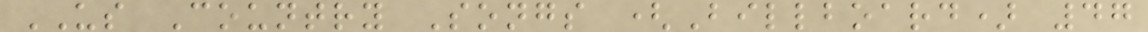US Country Songs (Billboard) 47
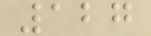127
